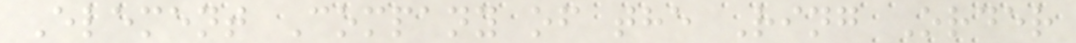Element Company of the Ring Order
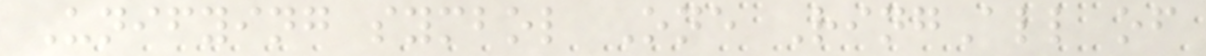Unifying symbol One RingAll of
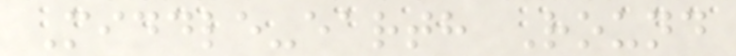Middle-earth Round
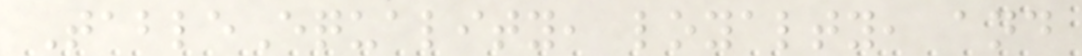TableEquality, loyalty, and
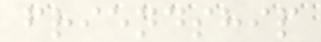friendship
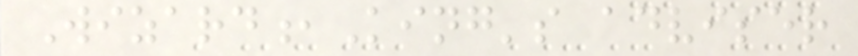Wizard,King's adviser
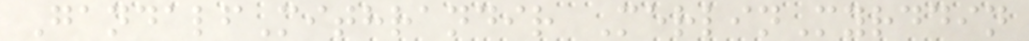GandalfMithrandir MerlinMyrddin
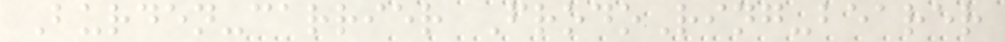Burden-carrier FrodoRing-bearer
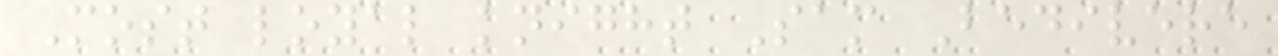Most loyal knight Sam Bedivere
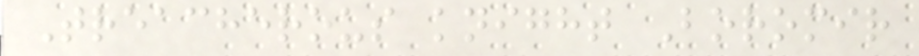Treacherous knight Boromir
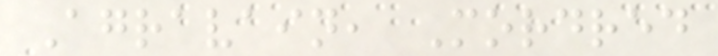Agravain, Mordred
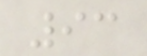93
